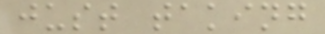just taking
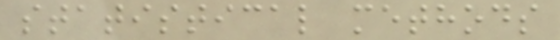statistical methods
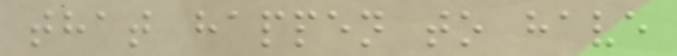that happen to have
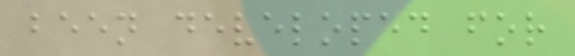been developed for
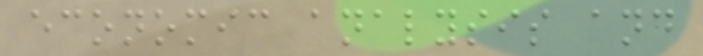economic analysis and
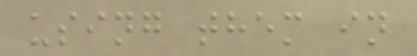using them in
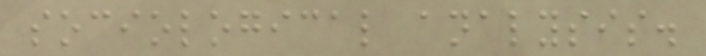sociological analysis.
